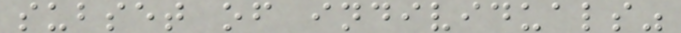subset of individuals"
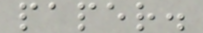paper.
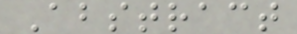Abstract
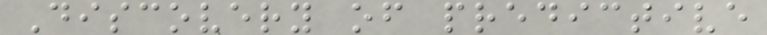Discovery of predictive
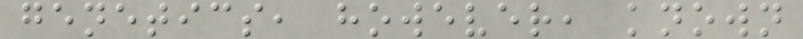genetics, however, known
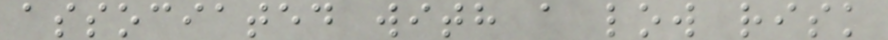associated with a low risk
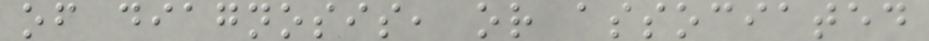of diagnosis, or associated
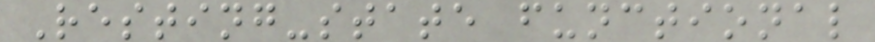Resting-state functional
